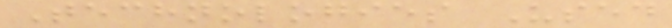Technologies Used
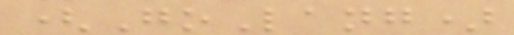(GoLang)
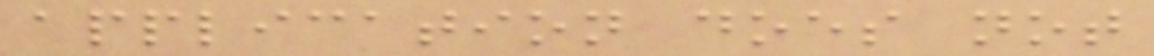application does not
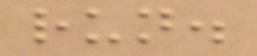run.
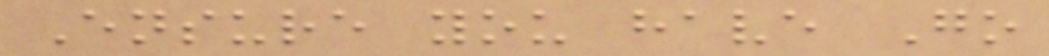Ensure you have Go
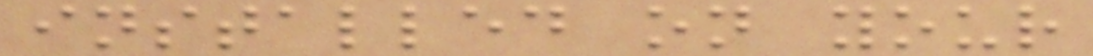installed on your
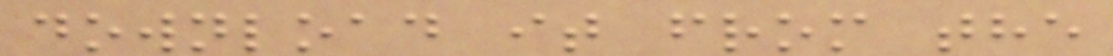download it from the
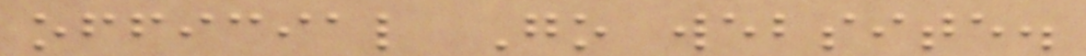official Go website.
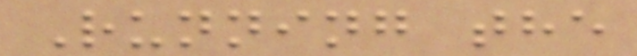Running the
